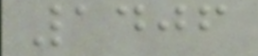1406
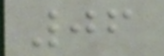06
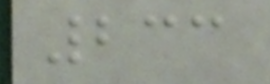233
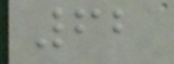62
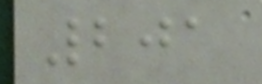201
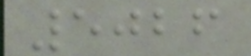5026
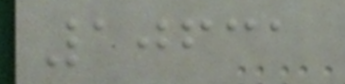10631
